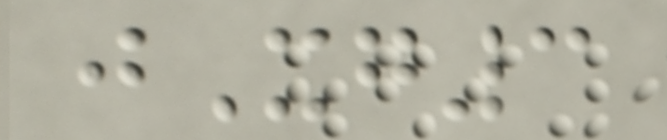jXg3
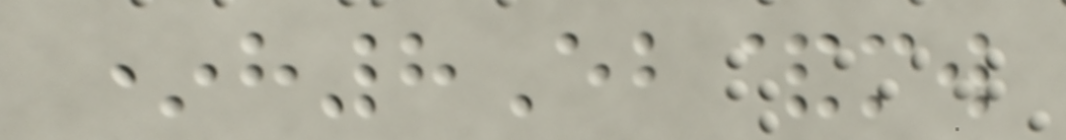*h8Eb&mw
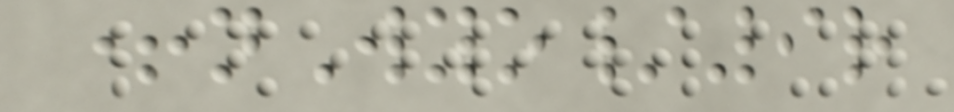+nWyo/9r
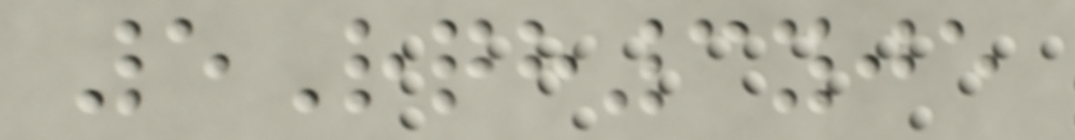5Rqh3yje
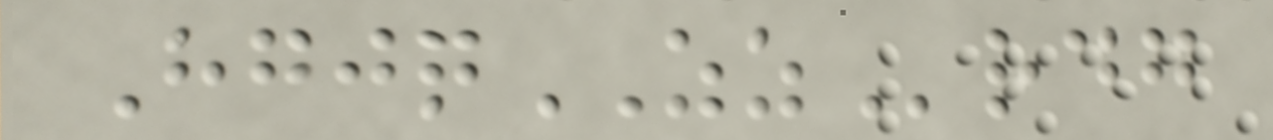HgjqZZrdg
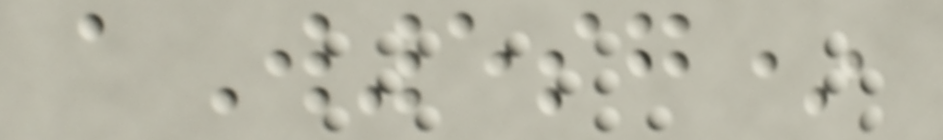aW5sg*
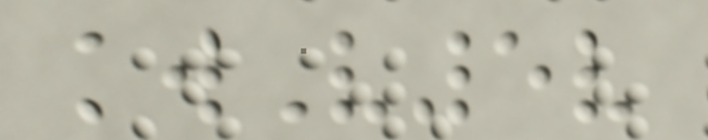kwV5v
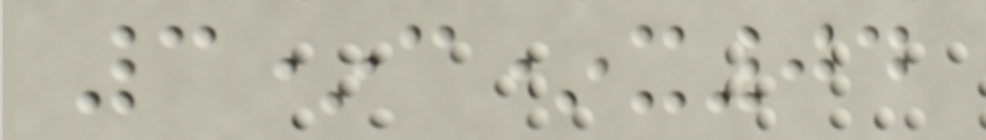3*c*x04
